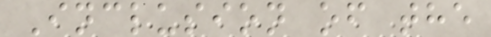Inclusion of the
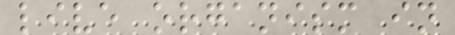live organism in
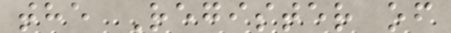the Register of
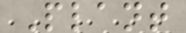Plant
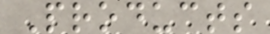Products
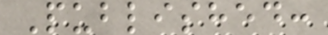Published:
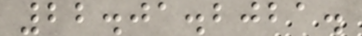22.01.2021.
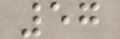57
